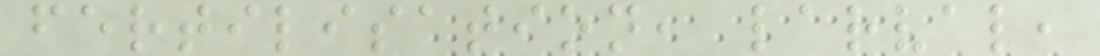fertilisation, larval,
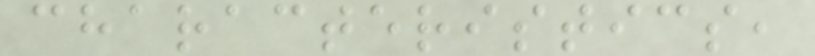characteristics,
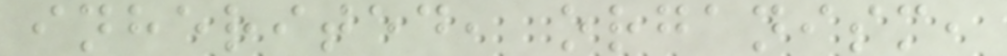inherited, organism,
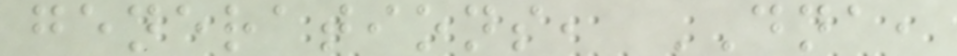generations, DNA,
